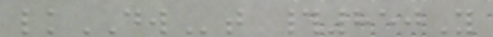lkDWt #850Y
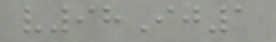v98Ij1
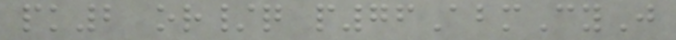pk2 or/q p76AbmCyJ
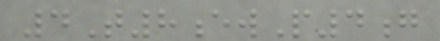4T8ewP4g
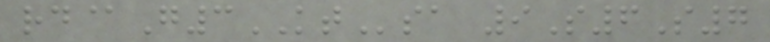rd@G3KTsa 9S6S7
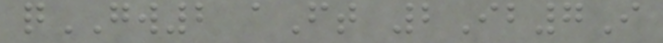qGW2 aFt 2Ib7I
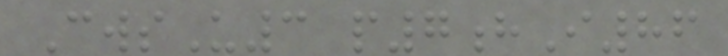CwsU3 p7hI86
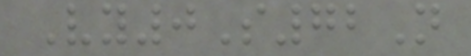Vy0S72N
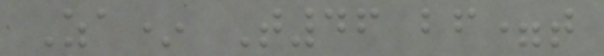Za* T46 bf=t
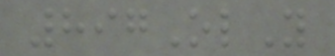897OlY
